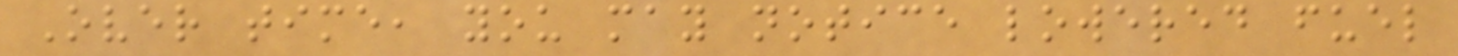Over time, you may notice lowered fuel
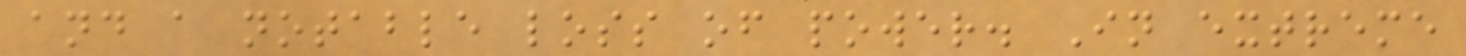and a notable loss of power. In extreme
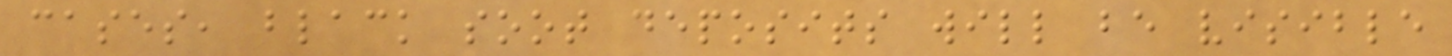cases, black soot deposits will be visible
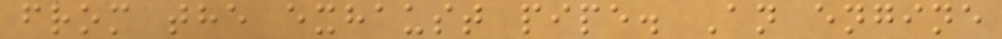from the exhaust pipe. An engine
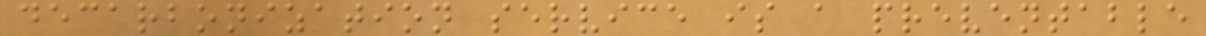decarbonization service is a preventable
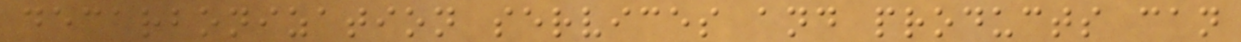decarbonization services and products can
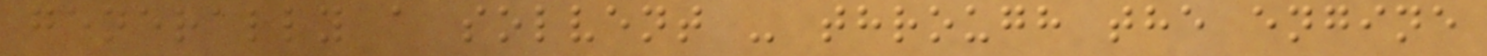generally a solvent - through the engine
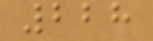228
